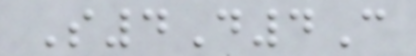S4D4C
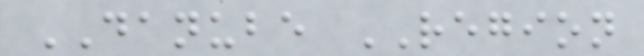DANUBE REGION
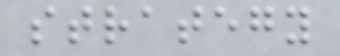strategy
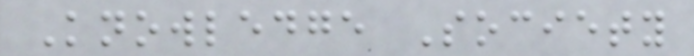Knowledge Society
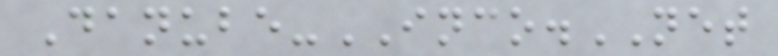Danube-INCO.NET
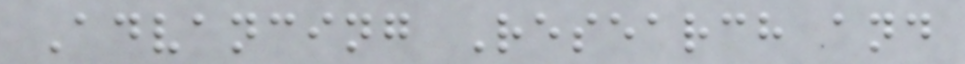Advancing Research and
